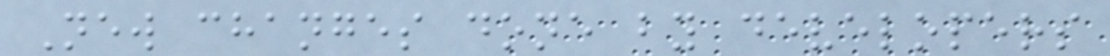New changes done by developers
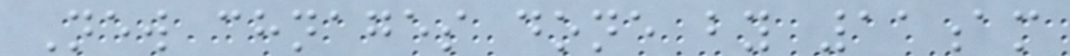New chnages done by 11am
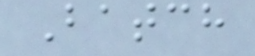Batch
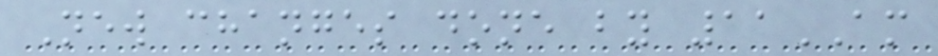New changes done by 11AM
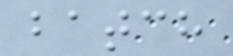batch
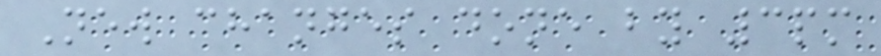New changes done by 3pm
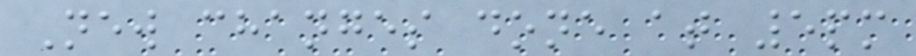New changes done at 5pm
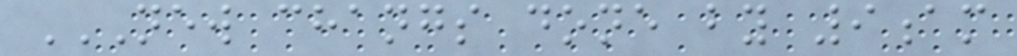NEW CHANGS DONE BY 9AM
